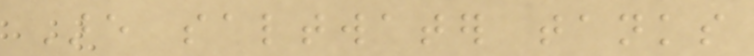Are saltwater tanks
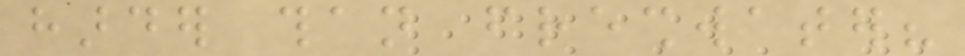harder than freshwater?
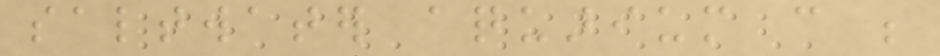saltwater aquarium can be
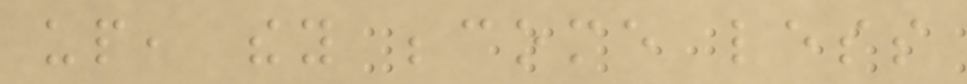up, they become less
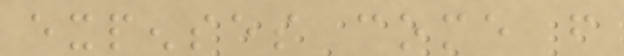expenses come from
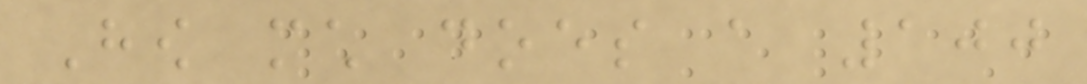How much does a 100
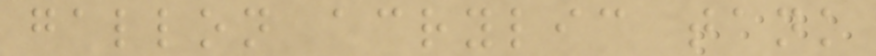gallon acrylic tank
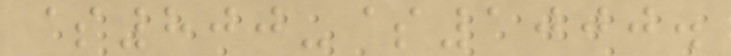$800-$1000.
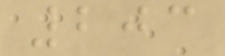203
